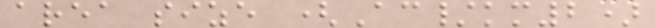area size (Ac/km2)
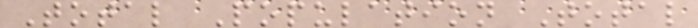Total Population Total
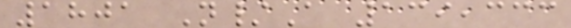1801 N/A 139,333
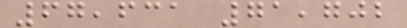67,631 71,702
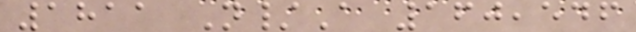1811 N/A 160,546
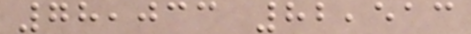78,033 82,513
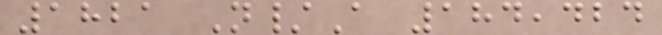1821 N/A 184,424
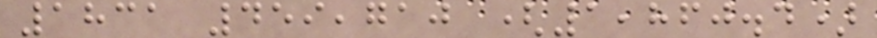1831 459,710 (1,860.4)
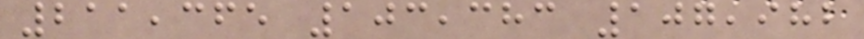211,365 103,383 107,982
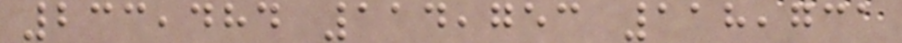233,484 114,753 118,731
